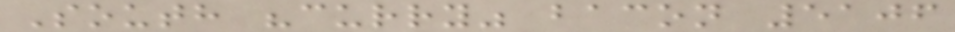South "curry" bacon 5106
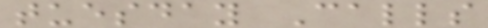tuesday Calls
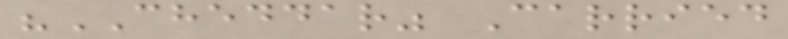"CHEDDAR" Carried
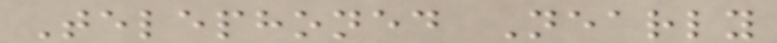Telephoned Nearly
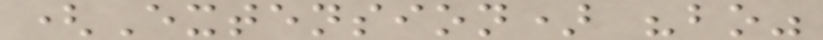(Extension) "bo"
